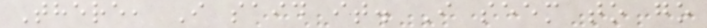There, I said it. I seem to go
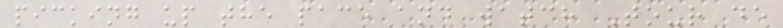picking up the pace and watch Tour de
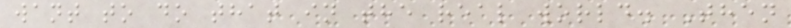want to do that in the real world. Then
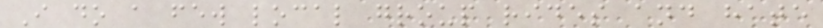I do a few local group rides and hate
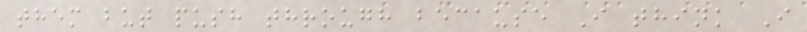them but push through because I think I
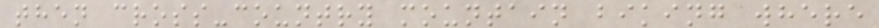then cross-country mountain biking where
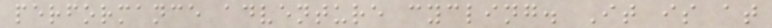performance adventure cycling. It is at
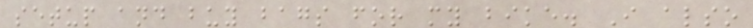setup and buy bags for my bike. I also
